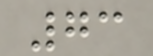73
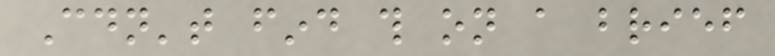Couldn't find this on a brief
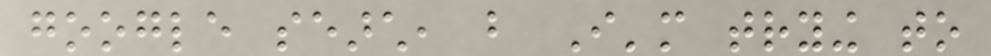google search, but I'm trying to
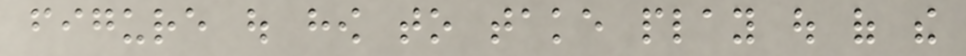figure out how to take play out of the
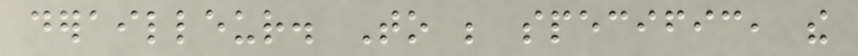derailleur. To be specific, the
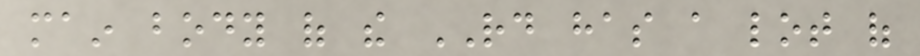main body of the RD has a lot of
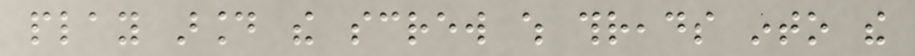play around the screw which threads into the
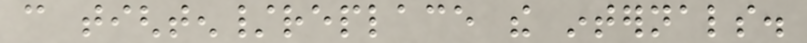can tighten/replace the internals.
